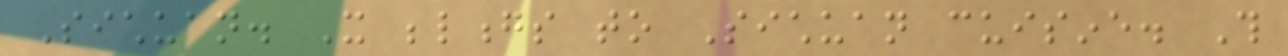Sichuan. It belongs to Sichuan cuisine. This
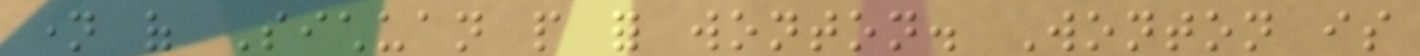name of Sichuan people for wonton. Wonton is
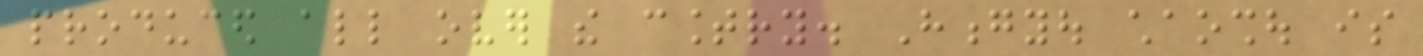produced all over the country. Hongyou chaoshou is
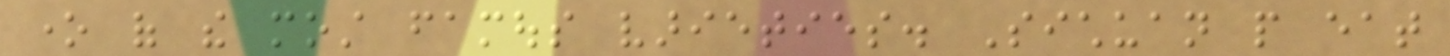one of the most famous varieties. Sichuan people eat
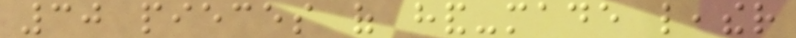30 pieces of hand-made leather
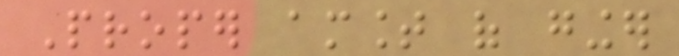Proper amount of ginger
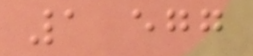1 egg
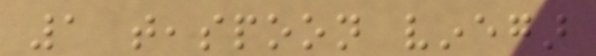1 teaspoon vinegar
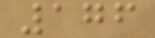176
